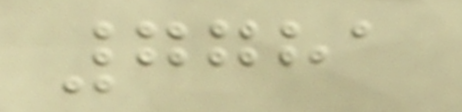7781
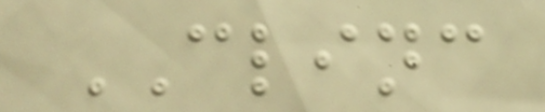CLINC
